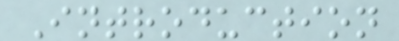Introduction
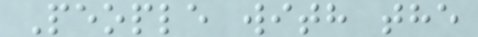People with the
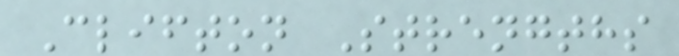Clifton Strengths
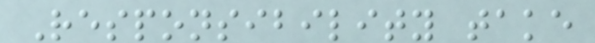Responsibility take
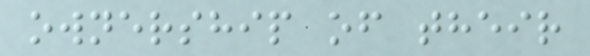ownership of their
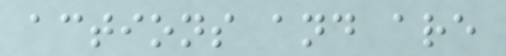actions and are
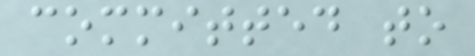committed to
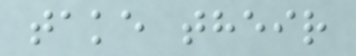take their
